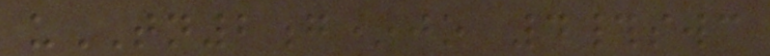uTN2g*jo 4#swc
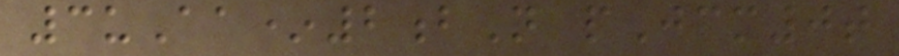3uAa*2bN pJcm0t
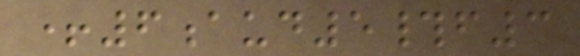+6aud5#f3
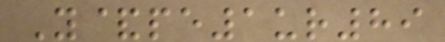Y&pe1ur89
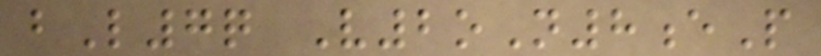bL7q V2oN8eP
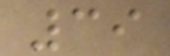39
